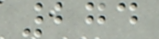274
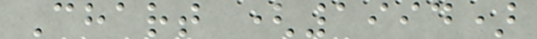Chart (1994)
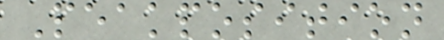Peakposition
